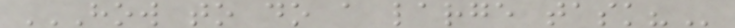HOW TO DO A LARGE TASK?
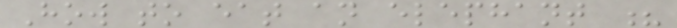How to eat an elephant ?
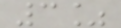3%
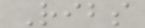Ribs
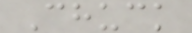Chuck
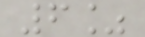6%
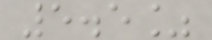5.5%
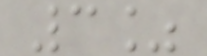3%
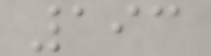193
